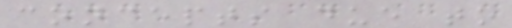concepts due to
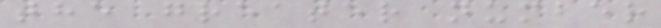the greater number
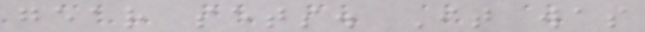gear sets. It was
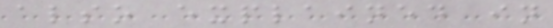also explained in
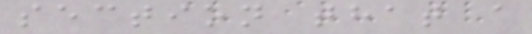section that a
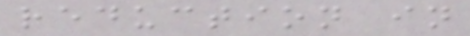reduction in
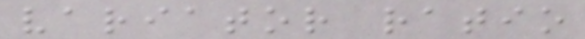variator ratio
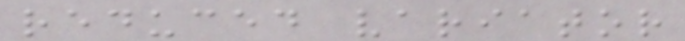reduced variator
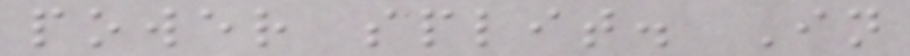power split. In
